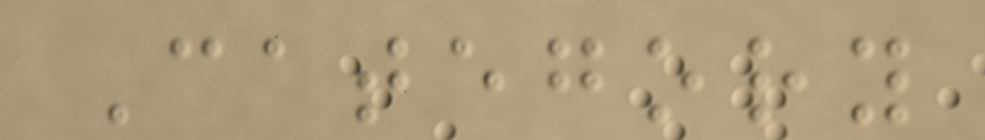Category
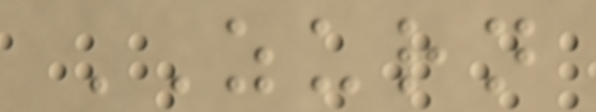ZURN
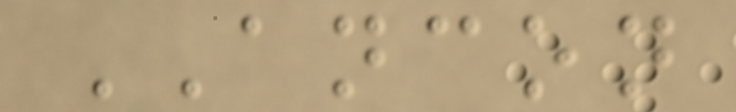ANCON
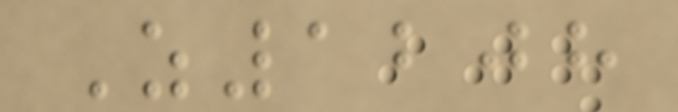Z1208
